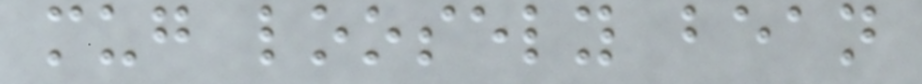mug loosely bean
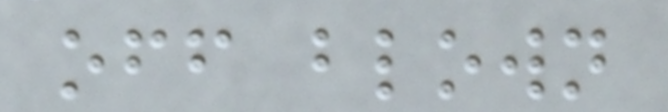off blown
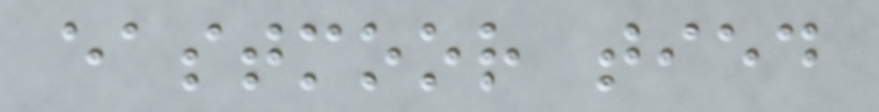eastmoor tied
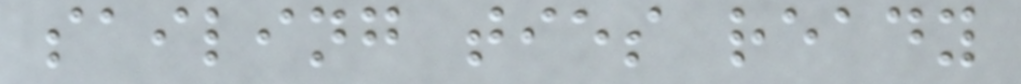sailing ties ready
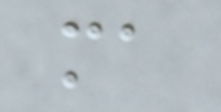ma
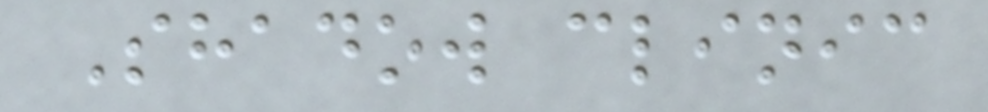Shadow clinic
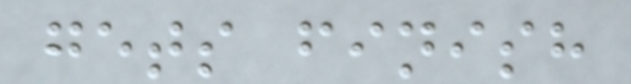gets finish
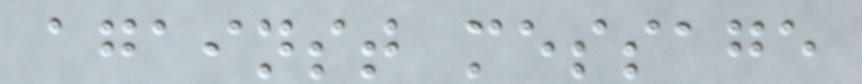against message
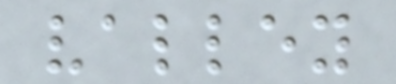valley
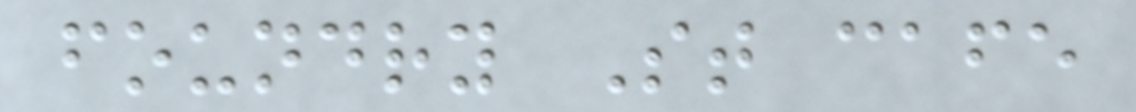foundry St cafe
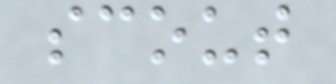scout
